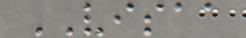VISAA
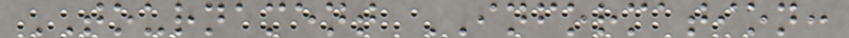TOURNAMENT INFORMATION:
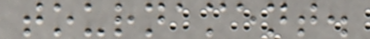tournament.
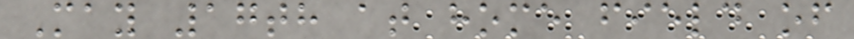May 17th at home field of
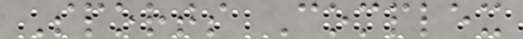Sports Complex
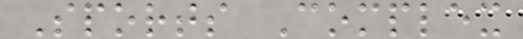Sports Complex
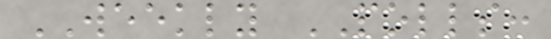WEEKLY POLLS:
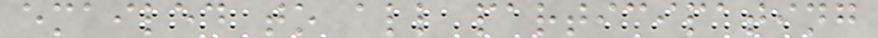emailed to all participating
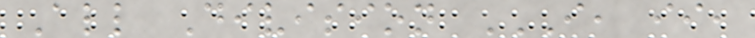All Division I, II,
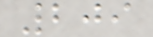209
